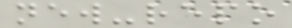new-repo
